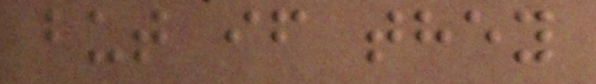but if they
